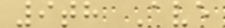9th Ave
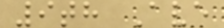9th Ave
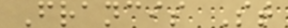Francis St
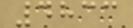4833
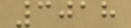3018
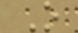O
